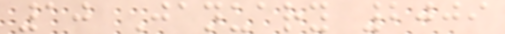10 January 2009
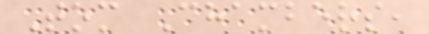Tom Chambers,
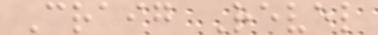Craig Revel
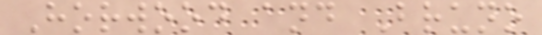Horwood and Bruno
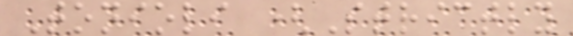Tonioli (Strictly
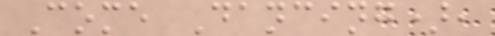Come Dancing),
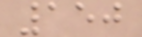150
